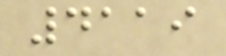4119
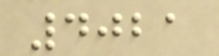4021
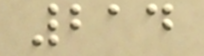214
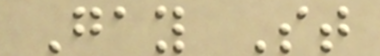Gay St
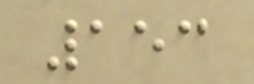153
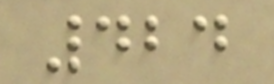424
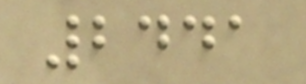2441
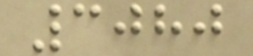3080
